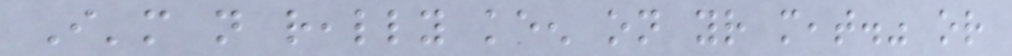I'm not really keen on your meat." or
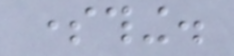something.
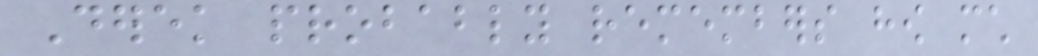Derek probably remembers how much
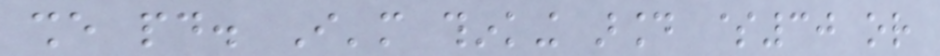she paid. I'm thinking around $30 or
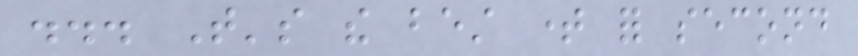... That's the best time for second
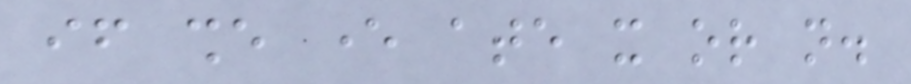if she ever ate it or not.
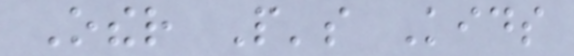Other People's Kids
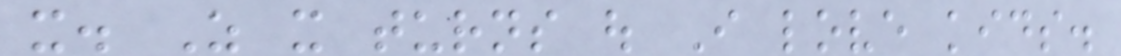it. As it turns out I love kids.
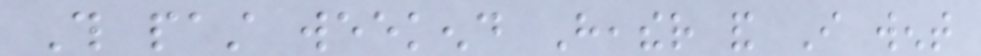This past weekend Heather and I went
